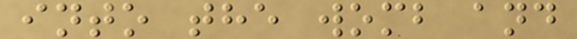into the womb and
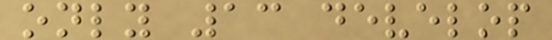only 13 develop
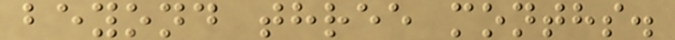beyond three months.
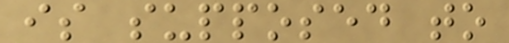is supposed to
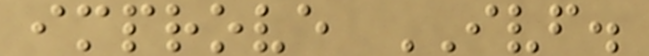improve IVF.
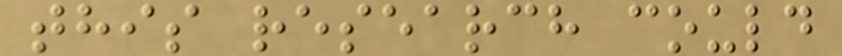this research could
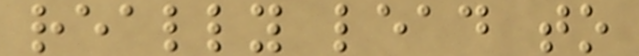really lead to
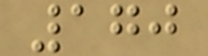170
